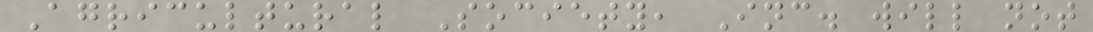Agricultural Society, Inc. will not
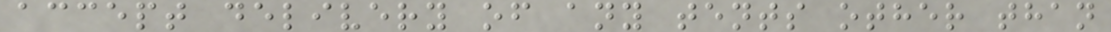accept delivery of any tents other than
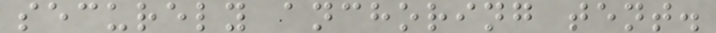securely anchoring tent.
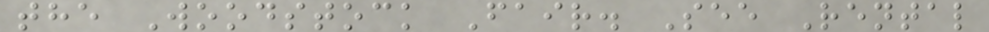the Woodstock Fair. See Rental
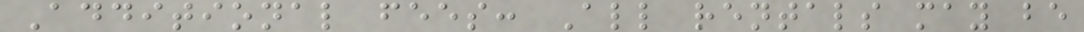Additional fees: All rentals may be
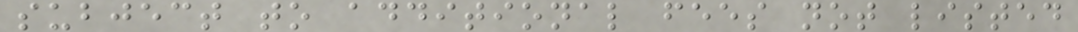subject to additional fees not listed
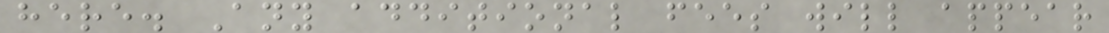here. Any additional fees will appear
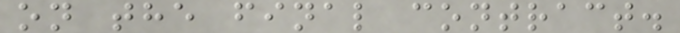on the final contract.
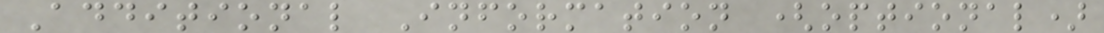Additional Information (optional)
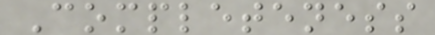Completeness
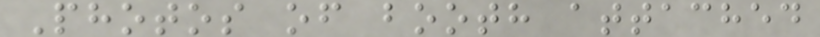Photos of booth attached
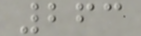263
